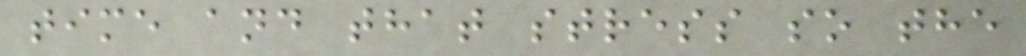time and that stress so the
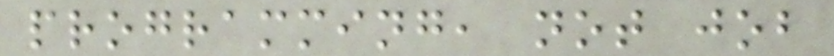programming, not job
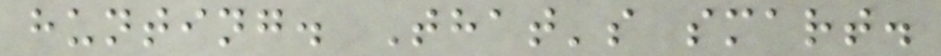hunting. That's smart.
